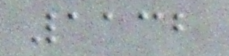1132
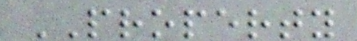PROPERTY
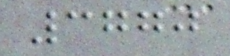3770
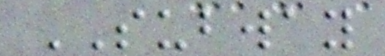SUBWAY
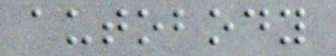autobody
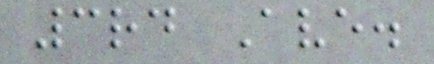3rd Ave.
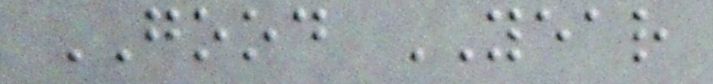GOOD YEAR
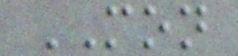MON
